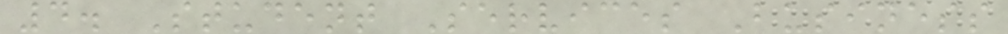4. Student Services Business
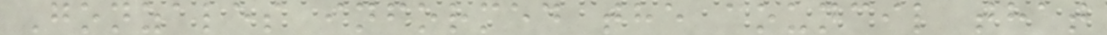Gonzales informed the council that
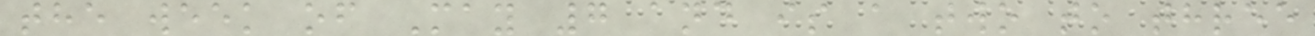the week of May 7 and is a two to three
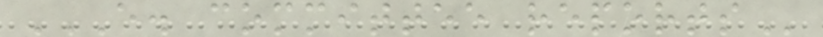E. COMMITTEE REPORTS
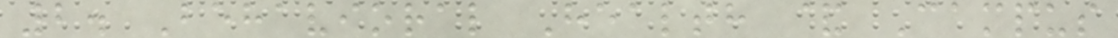2. Behavioral Health & Campus
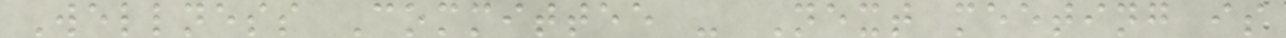Wellness Committee - Next meeting is
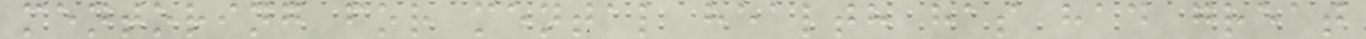mentoring for mental health has had great
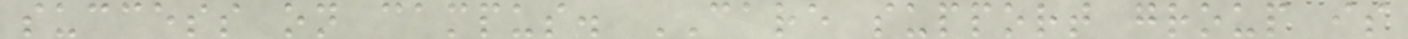success on campus. CARE support group is
